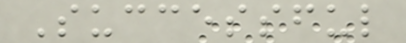Successful
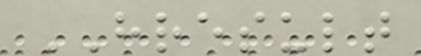HRESULT
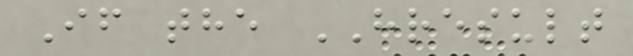If the HRESULT
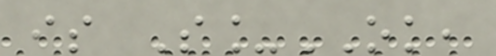is S_OK,
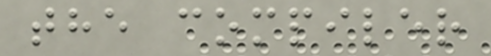the compiler
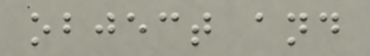object and
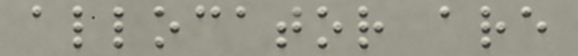allocator are
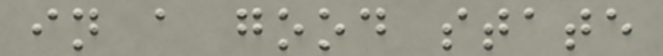in a good state
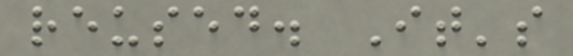reused. It's
